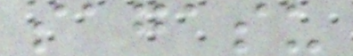sagasu
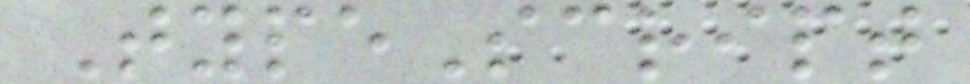TypeScript
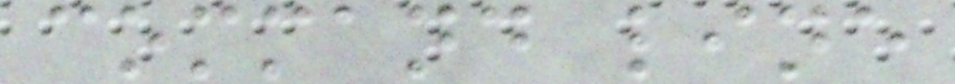command line
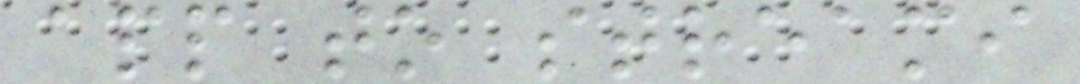app to streami
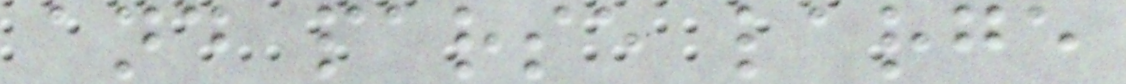and parse large
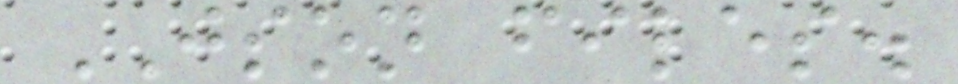JSON files.
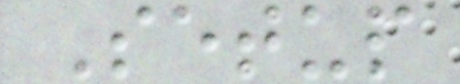Setup
